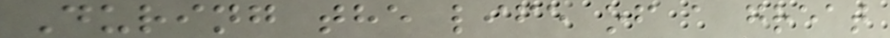During the life of a great
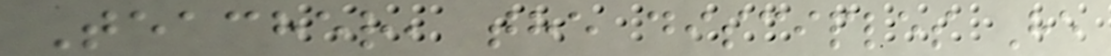Teacher, the disciples He
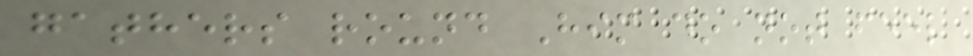gathers round Him do not feel
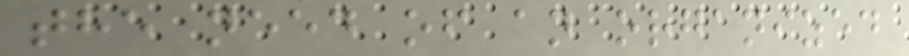the need of an organized
